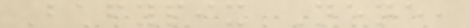Bafypix Nene,
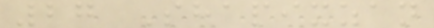27 Shapixzan
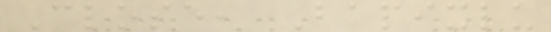Close, Bapixlu
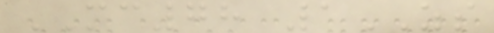MC78 1ZS
